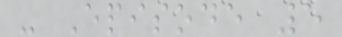- Episode 5
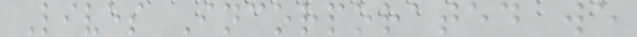Lives Incorporated we
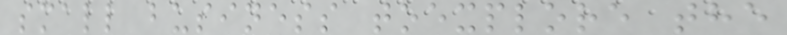small business toexplore the
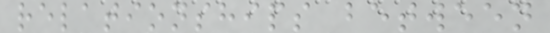relationships between
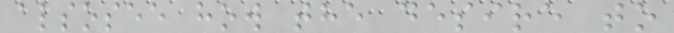alsosee how the desire to
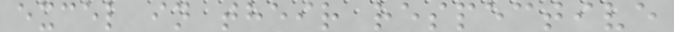excel in their respective
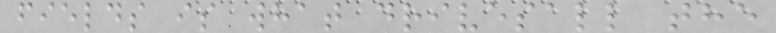fields is what drivesall the
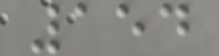154
